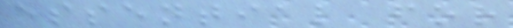essential for
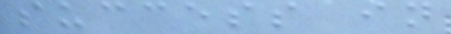success in
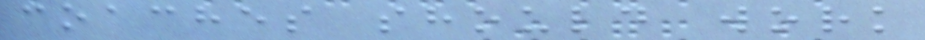coaches should work
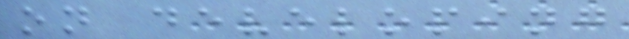on developing
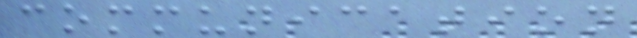communication
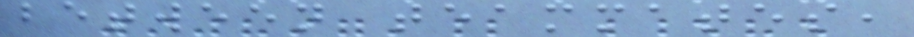between teammates,
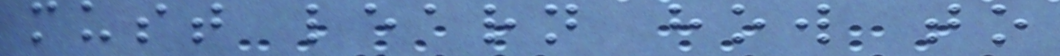must learn how to
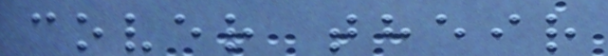cover their
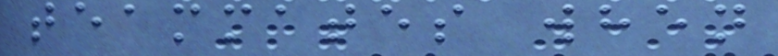teammates when
